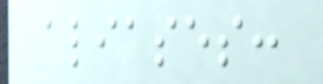aliases:
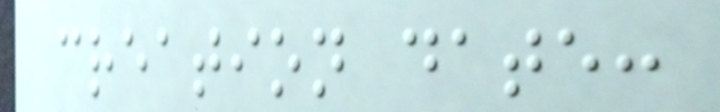creation date:
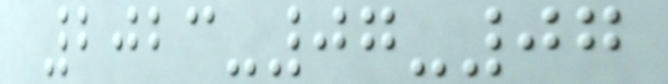2023-07-07
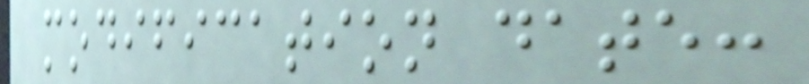modification date:
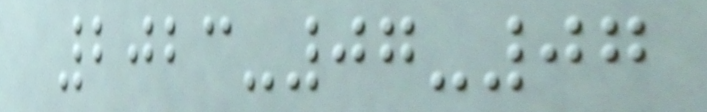2023-07-07
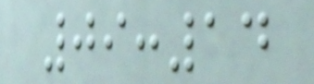09:14
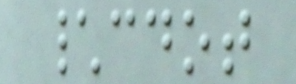\cdot
